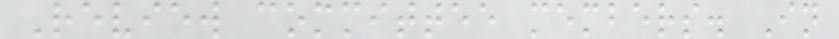Review committee members. In
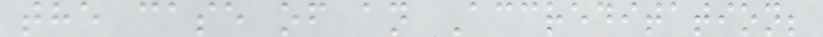the case of an Accreditation;
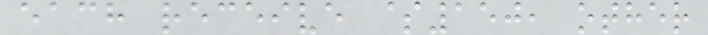each receive $150, other
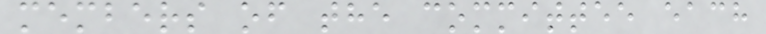members of the committee each
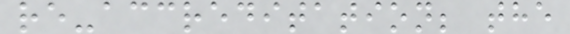re-accreditation; the
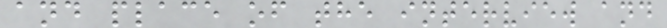and place of the interview and
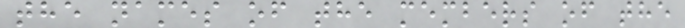the names of the members of the
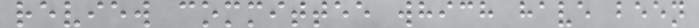review committee which have been
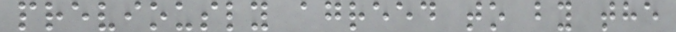previously agreed to by the
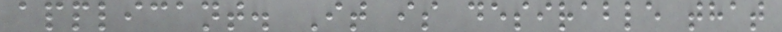applicant. It is desirable that
